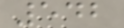542
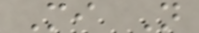Mi N
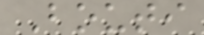Bouti
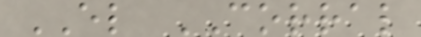EL CORRAL
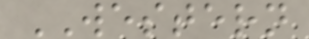WESTERN
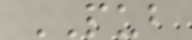PUB
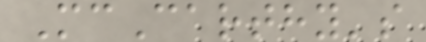McCarthy's
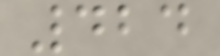424
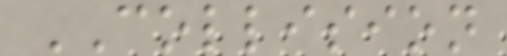COLLISION
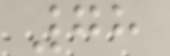78
